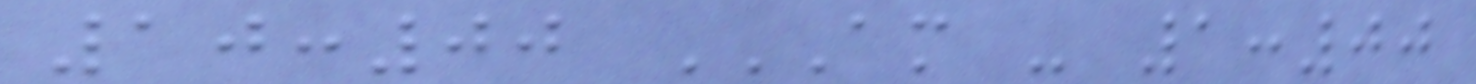10:00 AM - 1:00
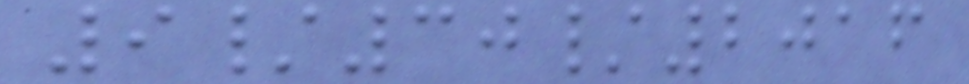9/30/2016
